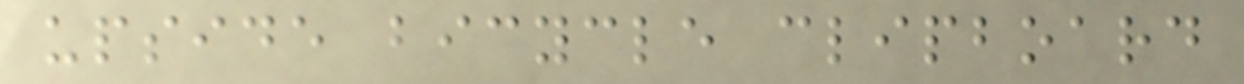upside bicycle clipboard
